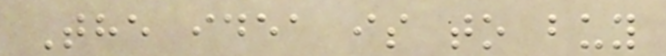The idea is to buy
